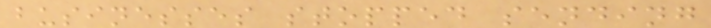businesses stopped sending
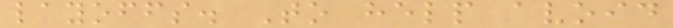layoffs. To help avoid
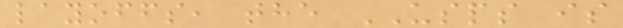layoffs, the USPS is
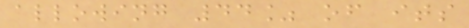allowing 44% of its
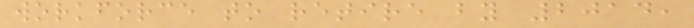workforce to retire by 2014,
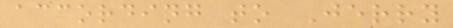according to Jerry
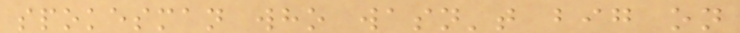spokesman who wasn't big on
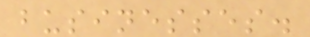businesses.
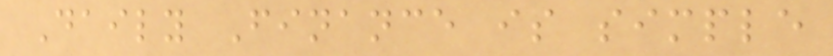Daily Finance is simple
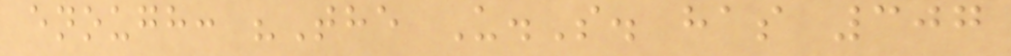enough: "The U.S. has 307
